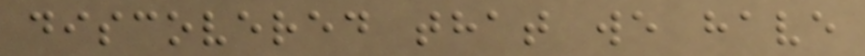discovered that we have
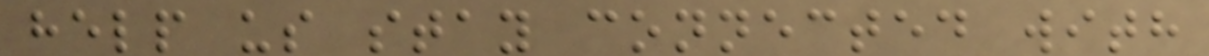help us stay connected with
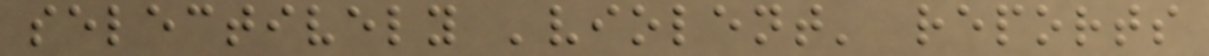selectively 'violent' reports
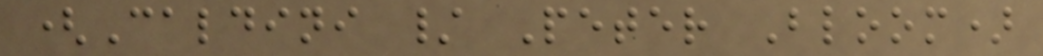(Caldini / Peter Bloom)
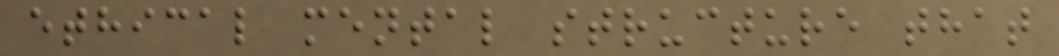ethical mental structure that
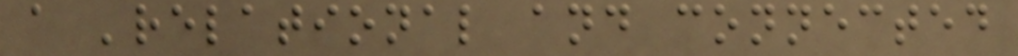a 'relational and connected
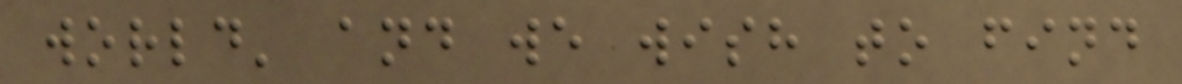world' and we wish to find
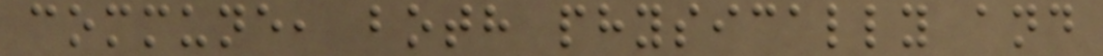commune, both physically and
